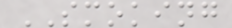SMOKING
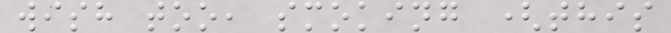wish too, smoking (this
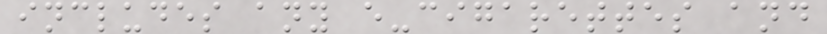includes any e-cigarettes and
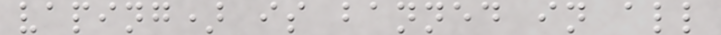vaping) is banned in all
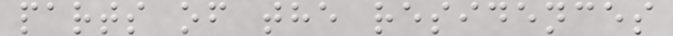parts of the residences
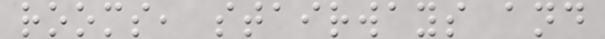rooms, stairways and
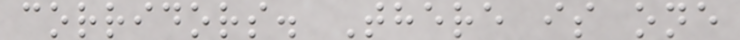corridors. There is one
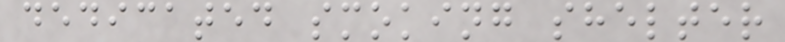dedicated smoking shelter
